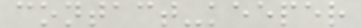contact-keeper
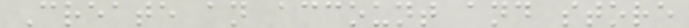Create an account and store
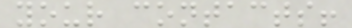your contacts!
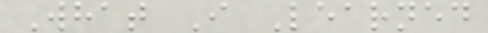What I Learned
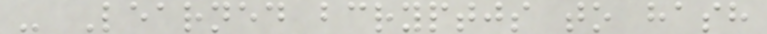- Learned bcryptjs to hash
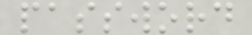password
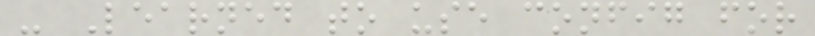- Learned to use config for
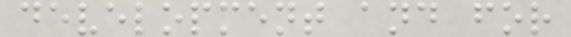development and for
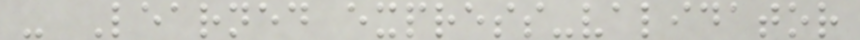- Learned express-validator
